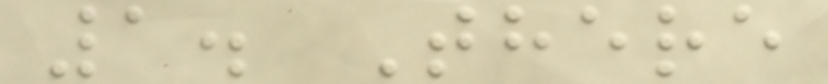1. There
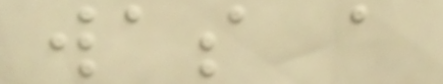was a
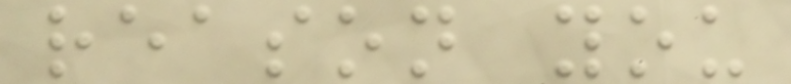reason you
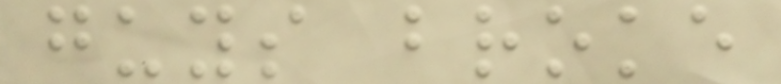guys broke
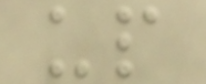up
